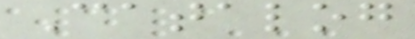Catalog
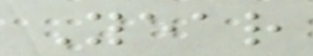Year
